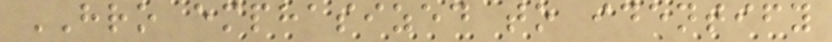HRO emphasized to identify
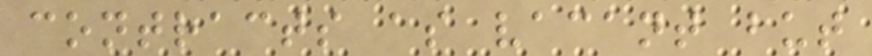contracts as vacant but
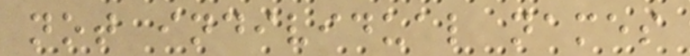not individual names
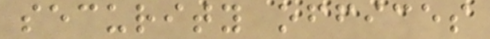security offices
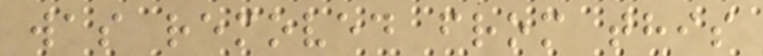was removed from this
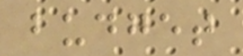budget
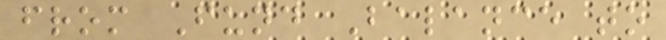from Fund Balance to
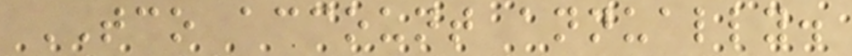TCO account annually.
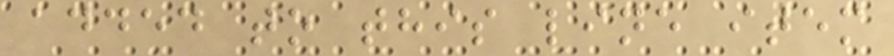added to this line item
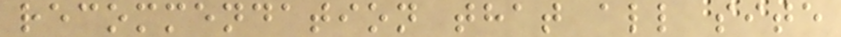recommendation that all site
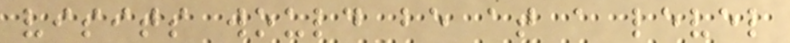visits would be at a level
